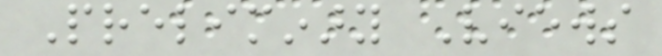Preliminary Views
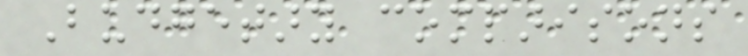Budgetary comparisons
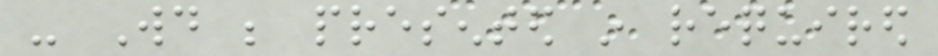- Would be presented in required
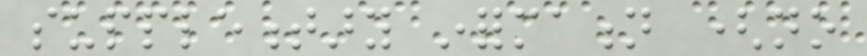supplementary information (no
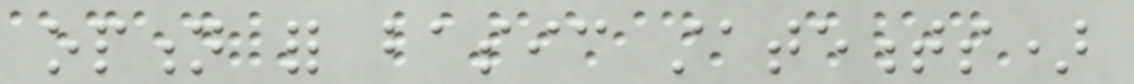option for basic statements)
